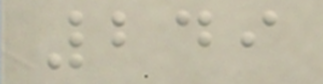249
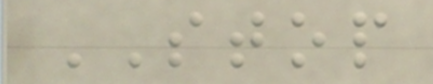STOP
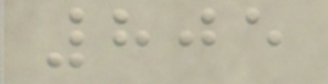805
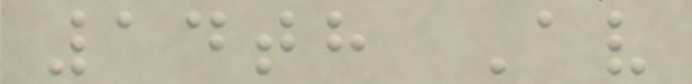14th Av
